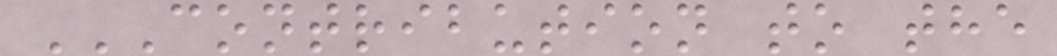CONTRIBUTION TO THE
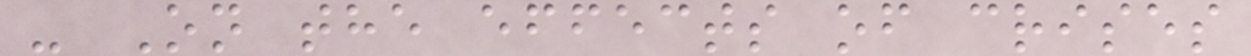- On the effects of crises
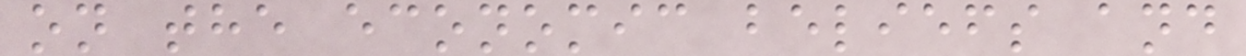on the economic beliefs and
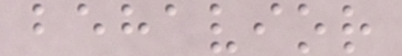behavior
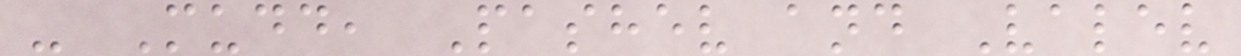- Mudd, Pashev and Valev
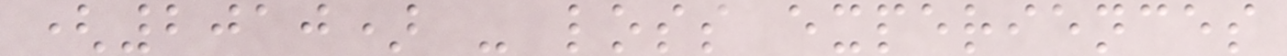(2010) - loss experiences
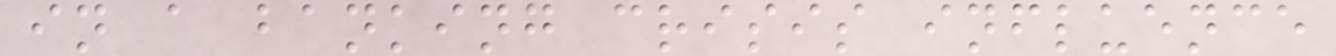in a banking crisis influence
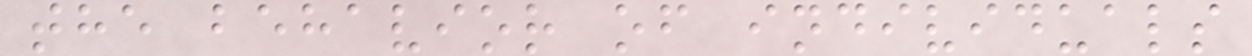the behavior of individuals
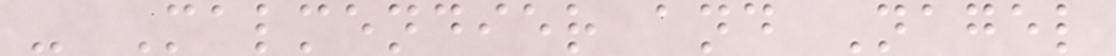- Malmendier and Nagel
